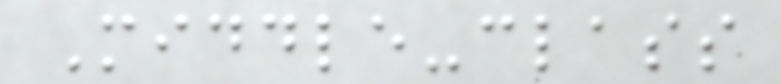Middle-class
